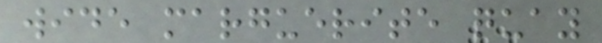wide marguerite quay
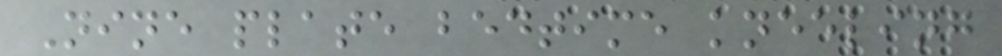Nine plate bedtime kneeling
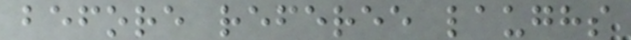before referee laughs
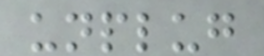unplug
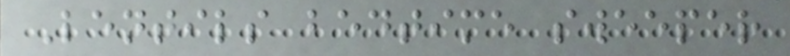Lentils bedtime sweeper
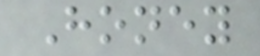Honey
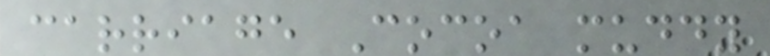carriage Cocoa muddy
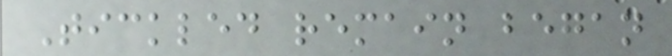Tickled remain began
